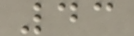43
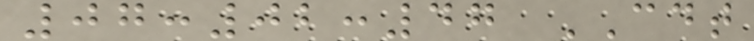07:02:47 CDT
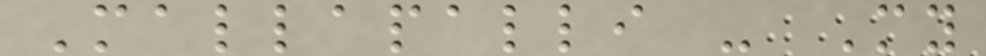Mallapalli - My
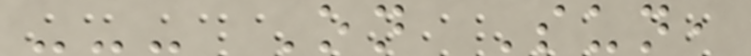--- On Sun,
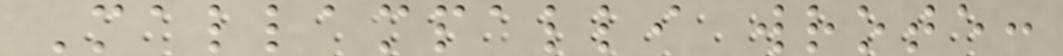Mallampalli wrote:
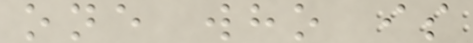one who is
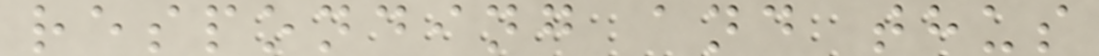responding and thus
